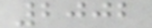2002
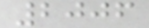2006
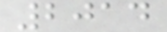2014
